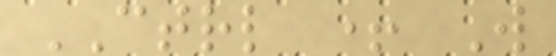CTRL + W
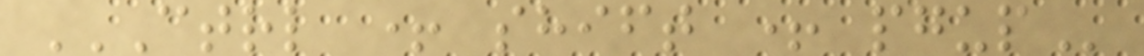CTRL + SHIFT + PGUP
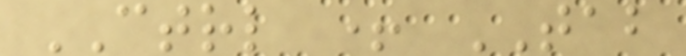CTRL + TAB
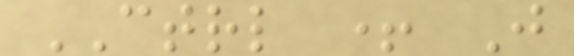CTRL + J
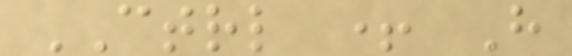CTRL + H
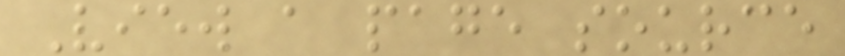View a page source
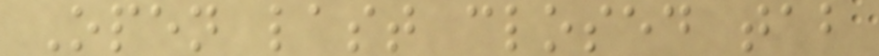Open last closed tab
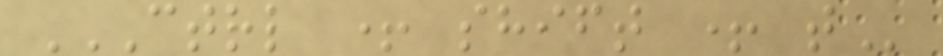CTRL + SHIFT + T
